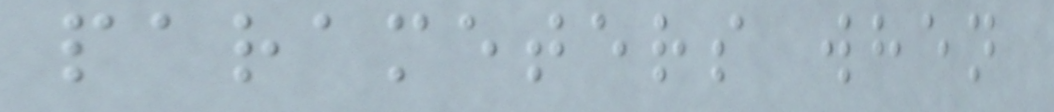parameters when
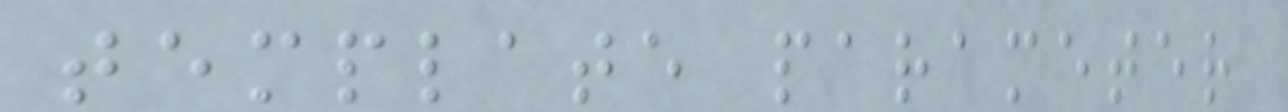template parameter
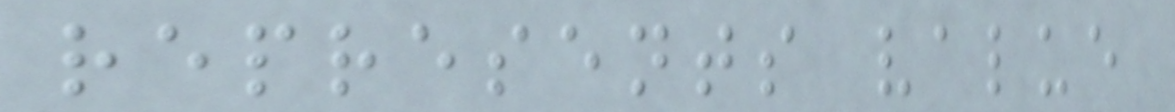represents value
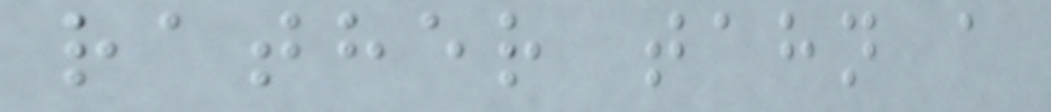rather tahn a
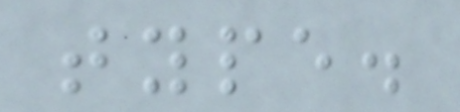type.
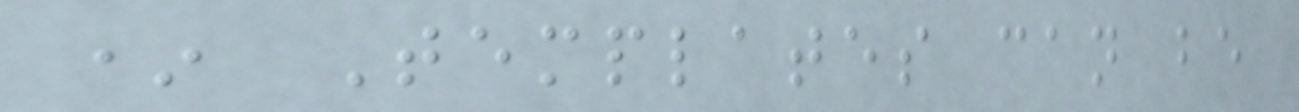* Templates can be
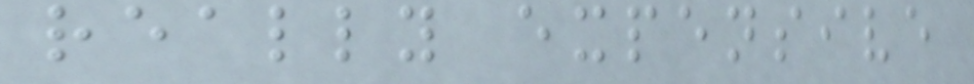really expensive
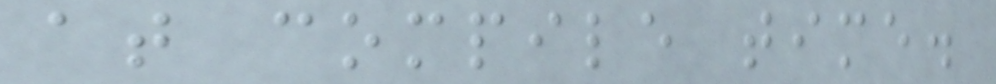at compile time.
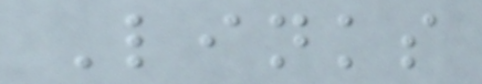Links
